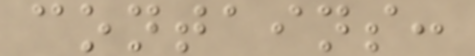contains:
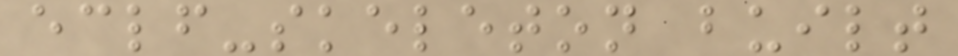eclf-skeleton built
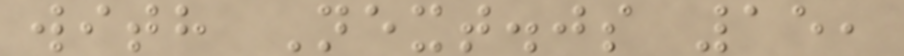with Next.js 15,
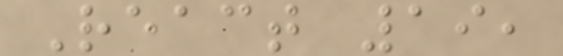React 19,
